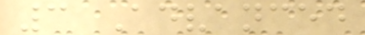3 Advanced
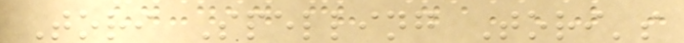Tori Spelling Tori's
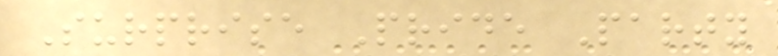Surprise Pride Party
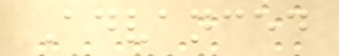Advanced
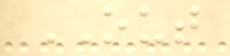OUT
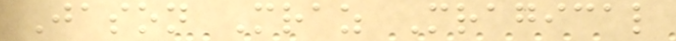Jason Mraz Mragical
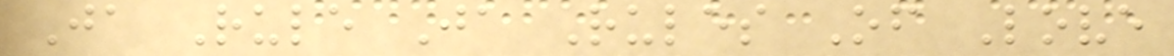Ja Rule Ja Rules Of Love
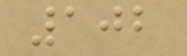102
